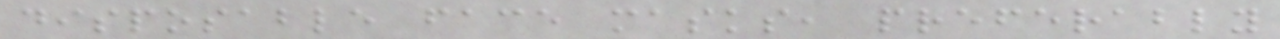disposable face masks, preferably
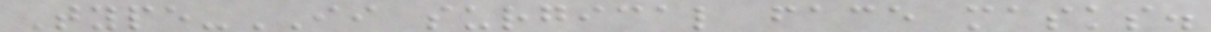Type-II surgical face masks.
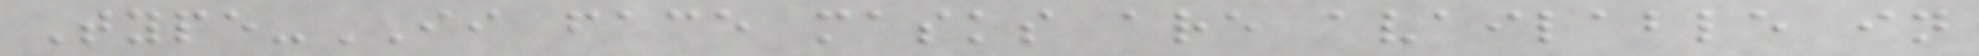Type-II face masks are available in
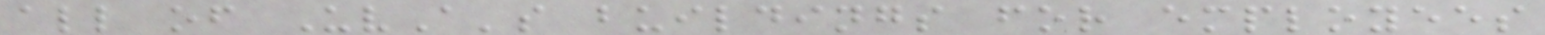all of UvA's buildings for employees
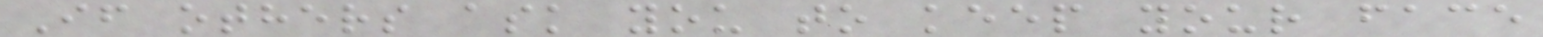If others ask you to keep your face
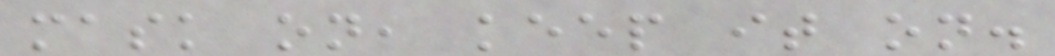mask on, keep it on.
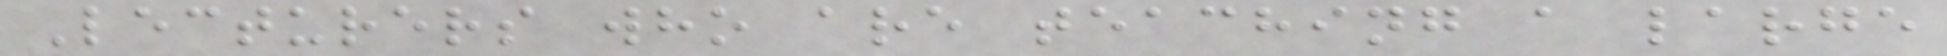Lecturers who are teaching a large
